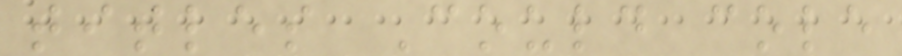titles Could cole
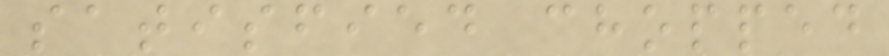satisfied chopped
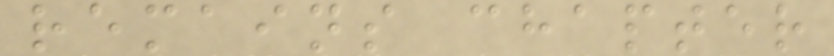remains chapter
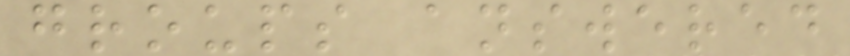groups answered
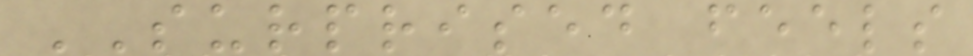SURPRISED feels
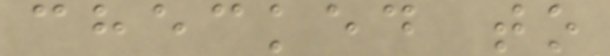checked to
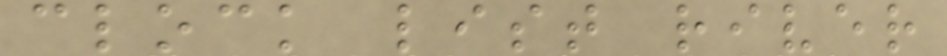clock list river
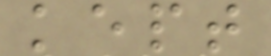kept
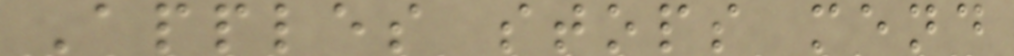Apples stops mend
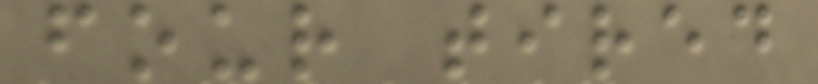four tired
